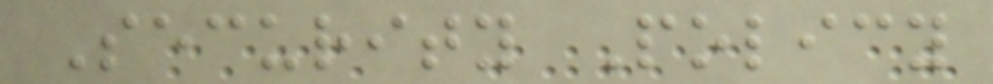Security Policy
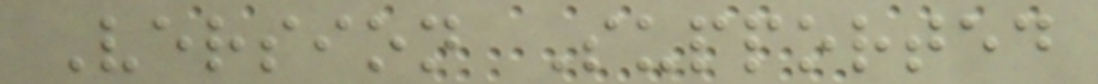Version Supported
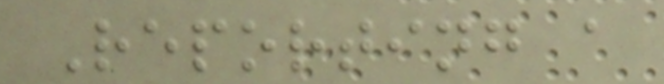Reporting a
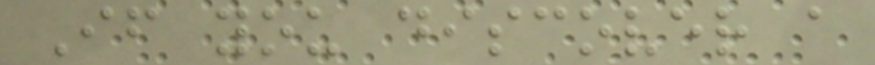If you discover a
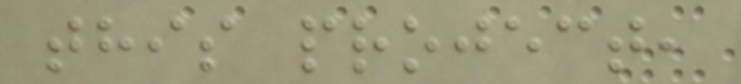this project,
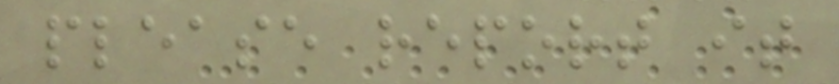please report it
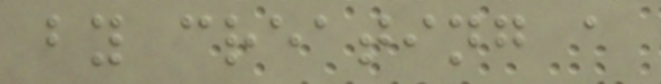by creating a
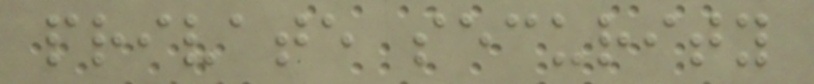private security
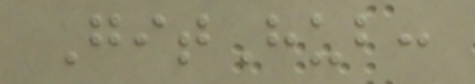GitHub:
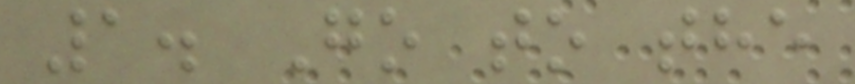1. Go to the
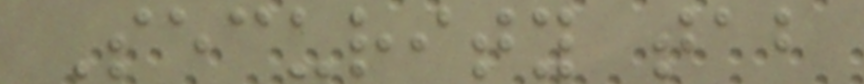Security tab
